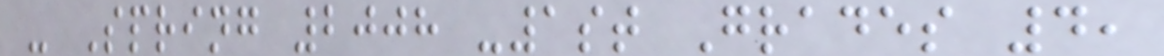- Spring 2008 -1st Grades 4,
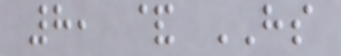8, & HS
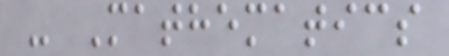- Mathematics
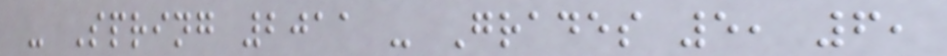- Spring 2011 - Grades 5, 6,
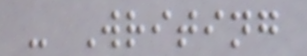- Writing
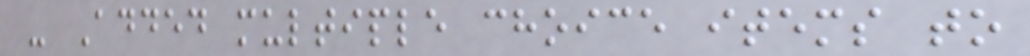- Added multiple choice items to
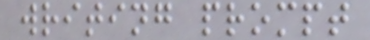writing prompt
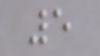5
